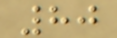80
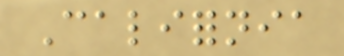California
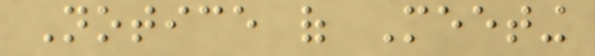Notice of Meeting
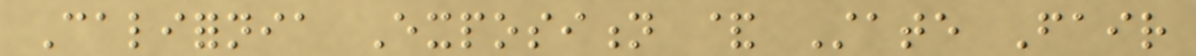California Exposition & State Fair
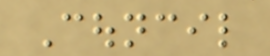Council
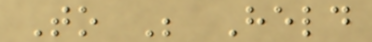To Be Held
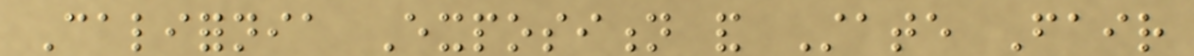California Exposition and State Fair
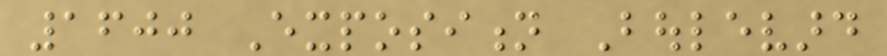1600 Exposition Boulevard
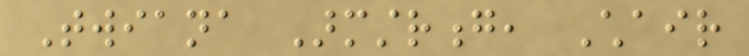Twiana Armstrong, Chair
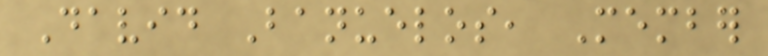David Banuelos, Member
